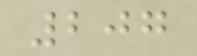207
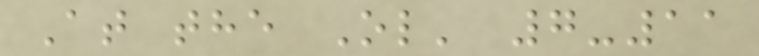At the Ol' 7-11
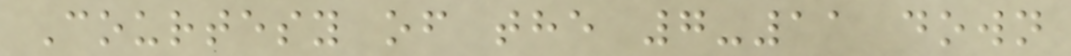Courtesy of the 7-11 down
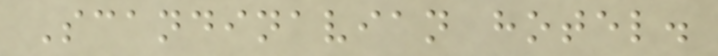Scandinavian hotel.
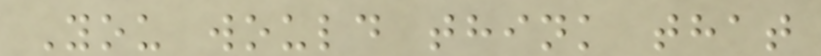You would think that
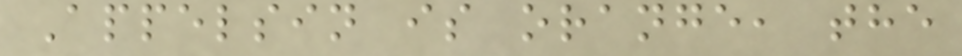Appelsin is orange, the
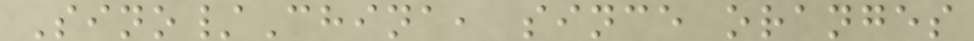Sino/China, since oranges
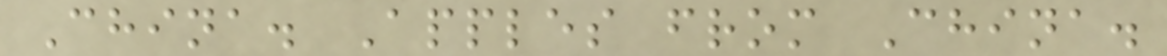China. Apples from China.
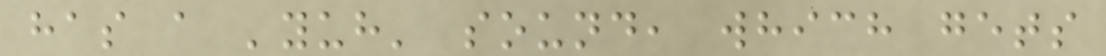has a 'yuh' sound, which gets
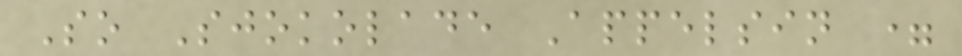So Sjokolade Appelsin =
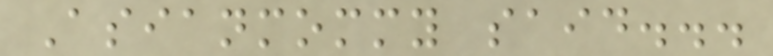Asianmommy said...
